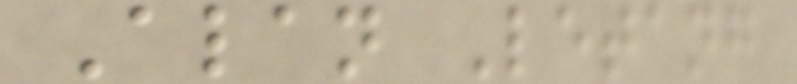Alan Letang
